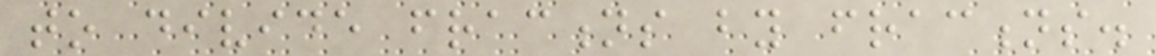to divide fractions by fractions.
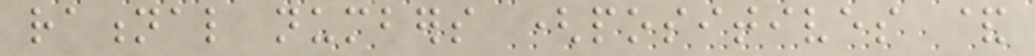rational numbers (positives &
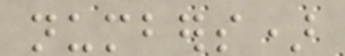numbers)
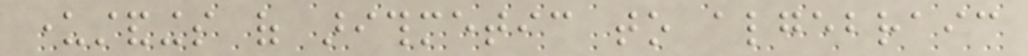understandings of arithmetic to algebraic
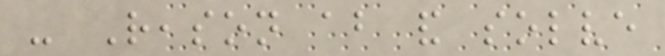- Reason about and solve
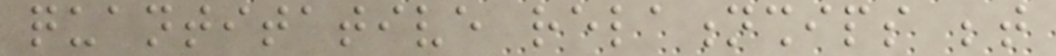quantitative relationships between
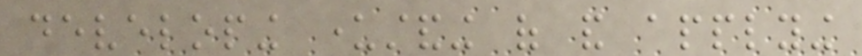developing understanding of and applying
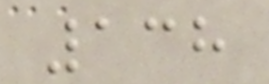138
